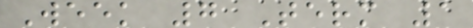Week 7 Term 1
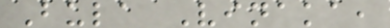Bula Vinaka,
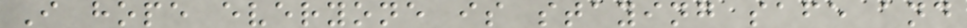I hope everyone is staying safe and
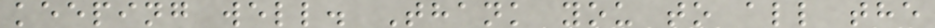keeping well. Thank you to all the
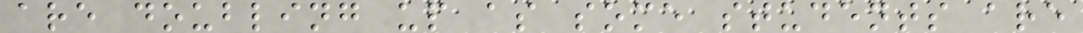are doubling up as some students are
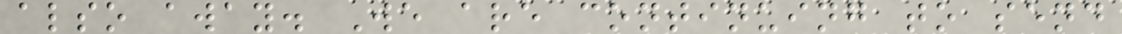also away. We are continuing to send
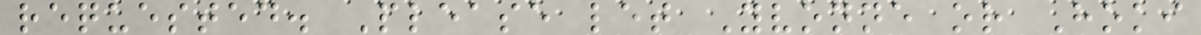requested. Please let Yvonne or Hoki
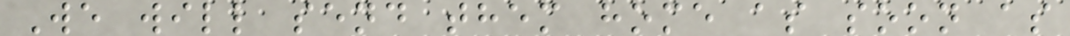We will send them home as soon as
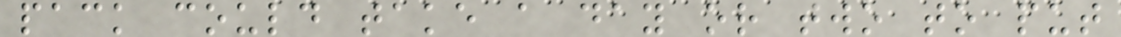pack could take a day or two to put
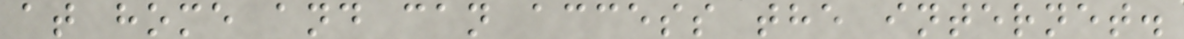at home and can access the internet.
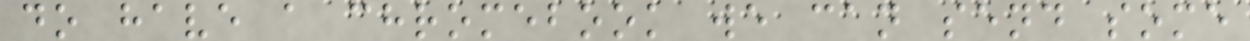do have a chromebook we can send some
